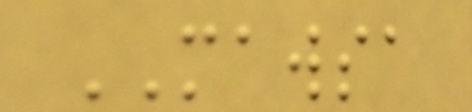MAWSA
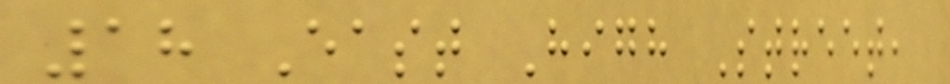18 East High Street,
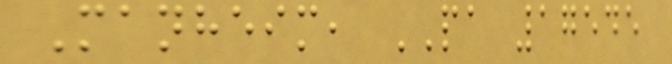Manheim, PA 17545
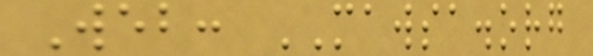Web: MAWSA.org
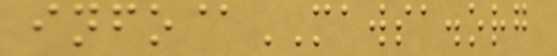info@MAWSA.org
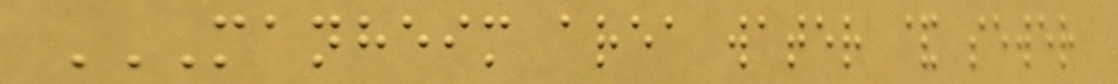MANHEIM AREA WATER & SEWER
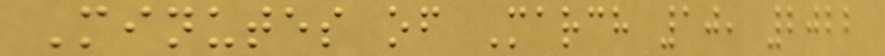Minutes of March 10, 2022
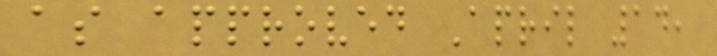as approved April 14,
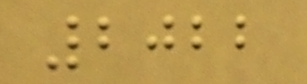2022
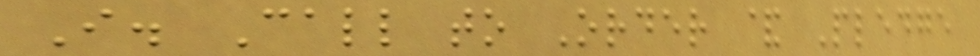I. Call to Order & Pledge
